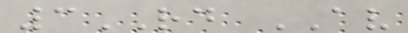3RD AV
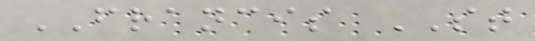FRANCIS ST
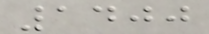1400
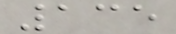135
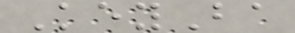KeyBa
